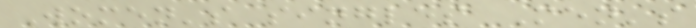Women's singles Men's
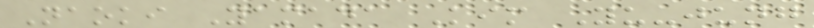Naoki Yamada Kim Yu-jung
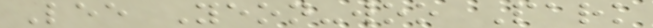Lee Yeon-woo Park
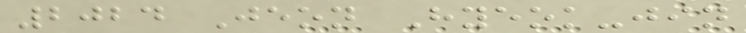2024 Jeon Hyeok-jin
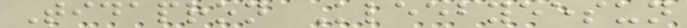Tidapron Kleebyeesun
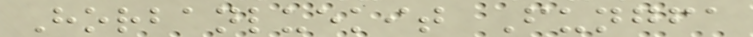Horbanluekit Fungfa
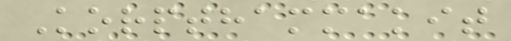Korpthammakit
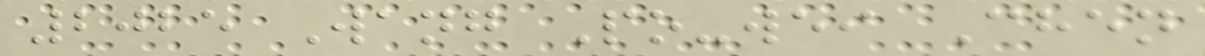2025 Wang Po-wei Chen
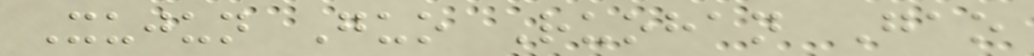Xujun Guo Ruohan Gao
